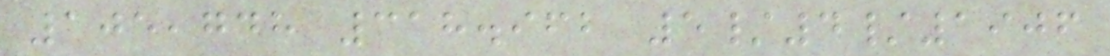105,748 318.962 5/4/1906
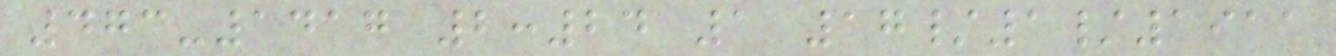473-1417 2:24 1 17/1/1911
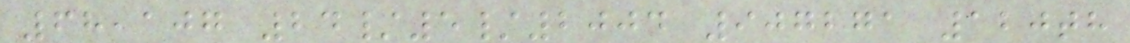68,107 24/5/2004 907271 120th
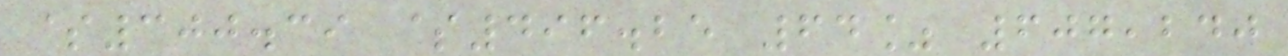$300.39 $496.25 64% 607,240
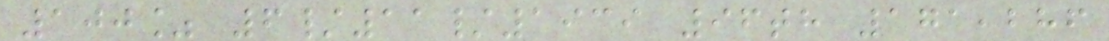100% 6/11/1939 96th 171,286
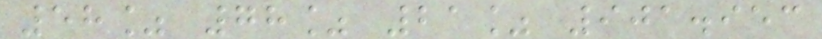58% 78% 21% 901.953
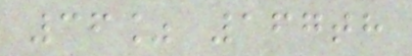36% 167th
